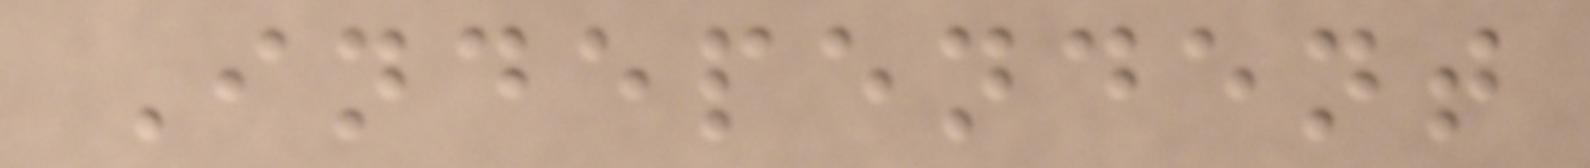Independent
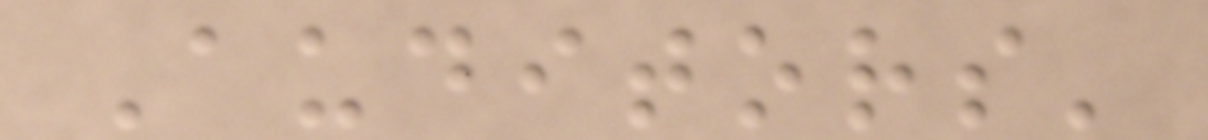Auditors'
